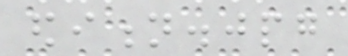edition.jpg
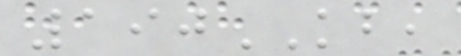190KB,
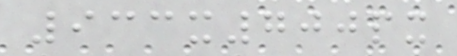933x700px
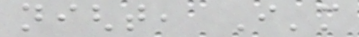night, I'm
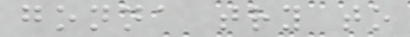gonna try to
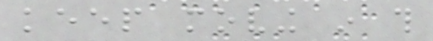keep moving in this
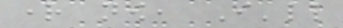right now, I'll
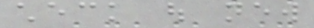check out new
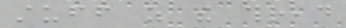stuff as the thread
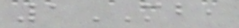1MB,
